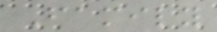Family
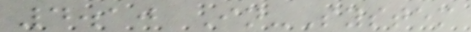4.10 In-System
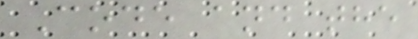Code and the
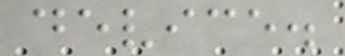device.
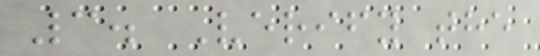3. Verify the
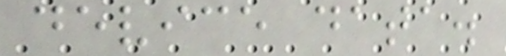device data.
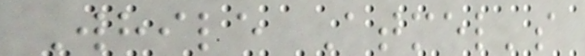While Atmel's
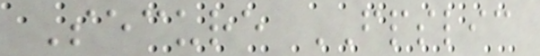Secure FPSLIC
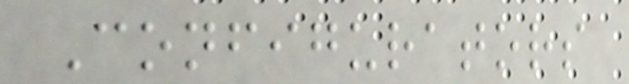Configurators
